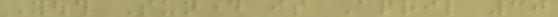Youth Sunday is April 30
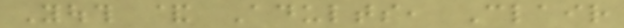Youth & Adults, Clair
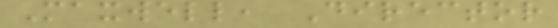Maxwell, Director
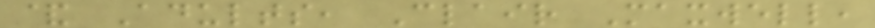& Adults, Clair Maxwell,
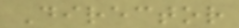Director
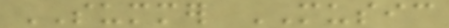SUMMER MUSIC
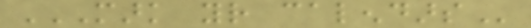MARK YOUR CALENDARS
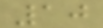10
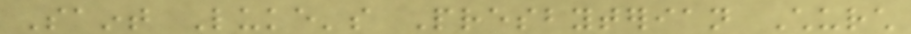Saint Luke's Presbyterian Church
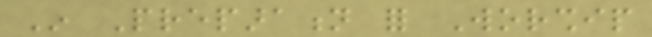In Preparation for Worship
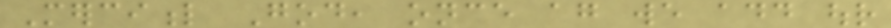Merciful God, once again we add our
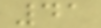41
